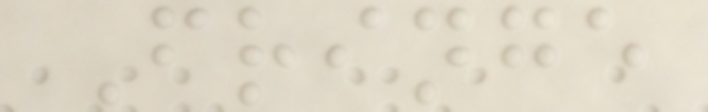Fringe
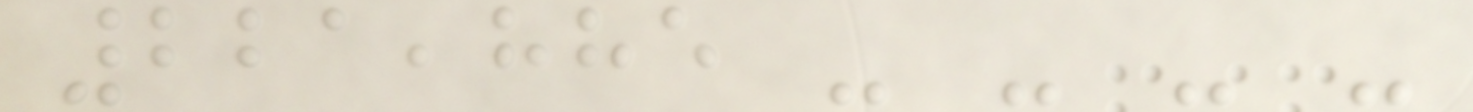221,885 - - - -
